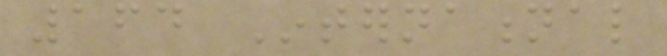164 International
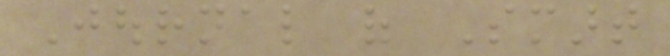Journal of Smart
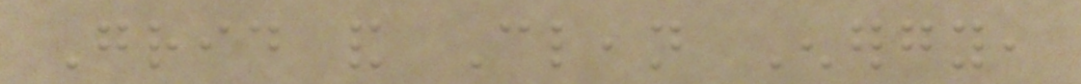Grid and Clean Energy,
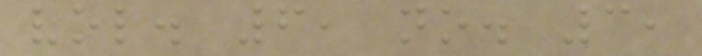vol. 6, no. 3,
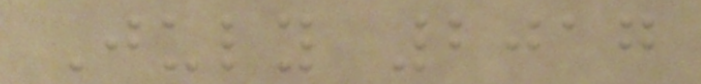July 2017
